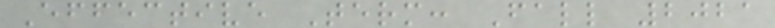Effective Term: Fall 2021
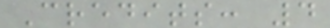Credits: 4
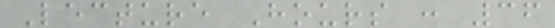Lecture Hours : 36
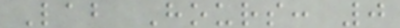Lab Hours: 0
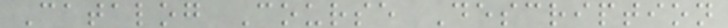Catalog Course Description
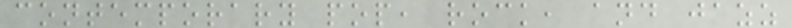contemporary pop, rock, and jazz
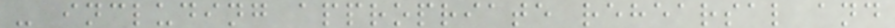- including appropriate rehearsal and
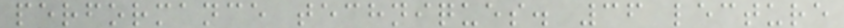performance techniques. 36 lecture
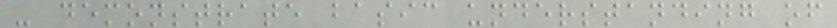- demonstrate basic understanding of
